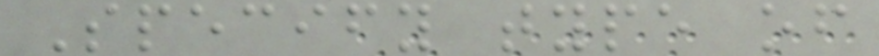Specify type of
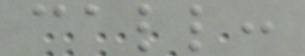call:
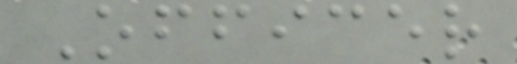Officer
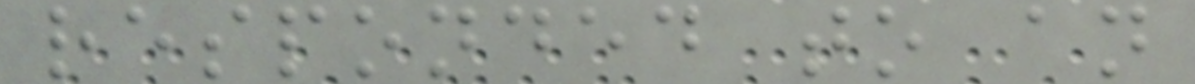responded to an
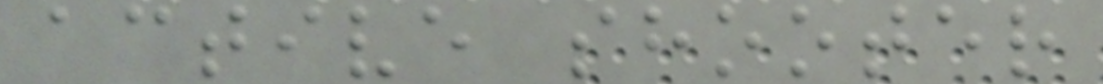active shooter
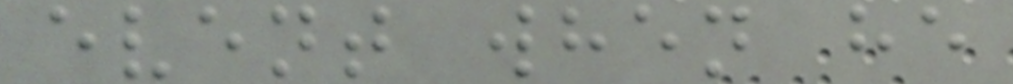event when he
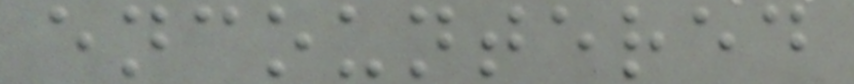encountered
